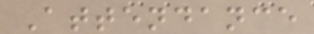Attendance
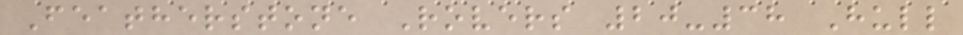Featherstone Rovers 20-38 Hull
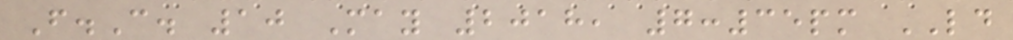F.C. 10 May 2018, 7:35pm LD
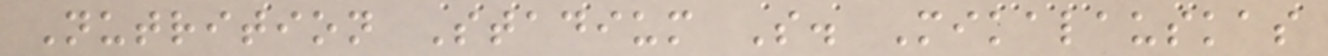Nutrition Stadium S. Mikalauskas
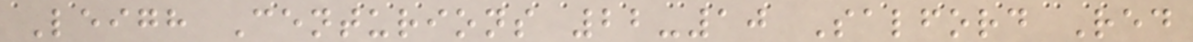Leigh Centurions 22-10 Salford Red
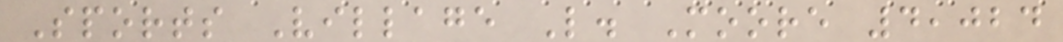Sports Village L. Moore 4,024
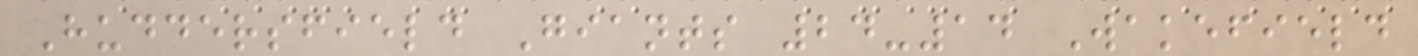Huddersfield Giants 24-14 Wakefield
